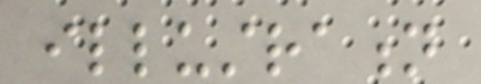illustration
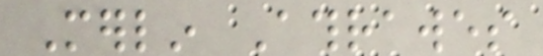Merlin Athrawes
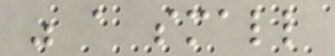was a small
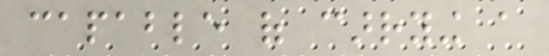capable of carrying a
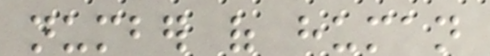number of human
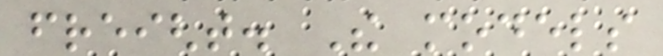freight. The models
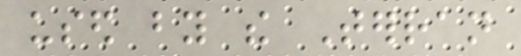used by the Terran
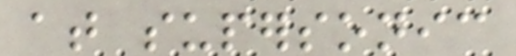at supersonic
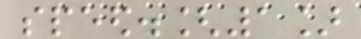speed.[1]
